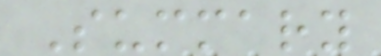Summary
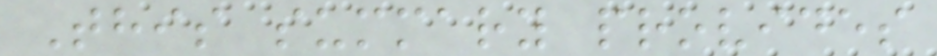This summary provides
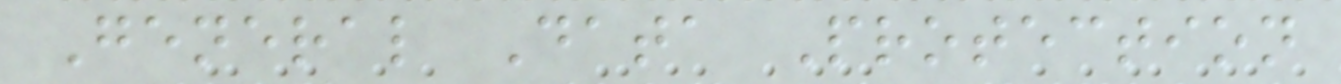General Data Protection
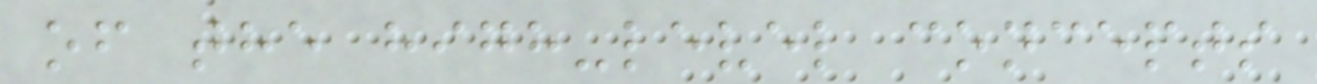of the high-level concepts
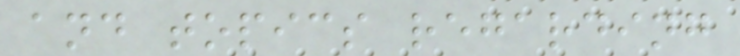and topics regarding
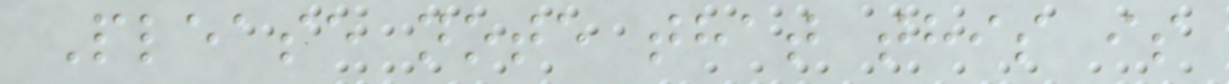Please note that this is
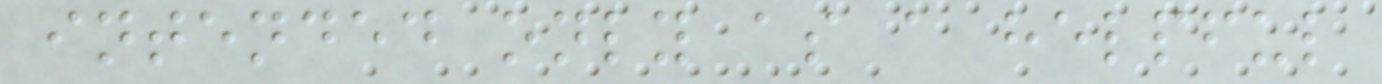intended only as a helpful
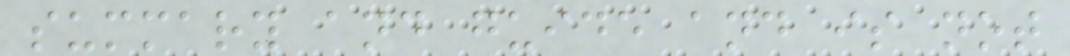summary and guide and is not
